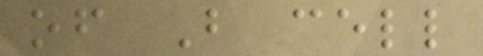of B cell
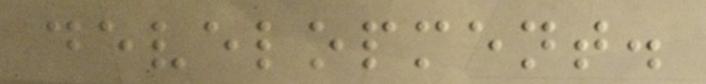development.
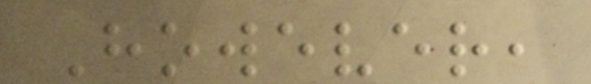However,
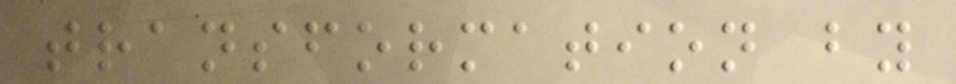transformation by
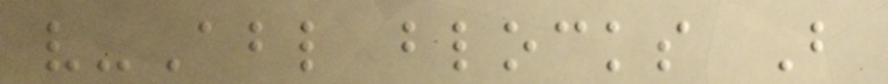v-Abl blocks B
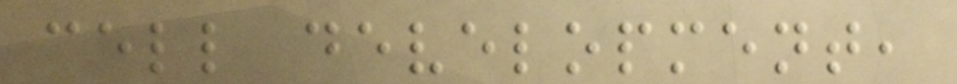cell development,
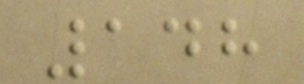148
